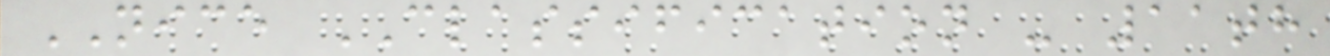NICE CLASSIFICATION - 11th
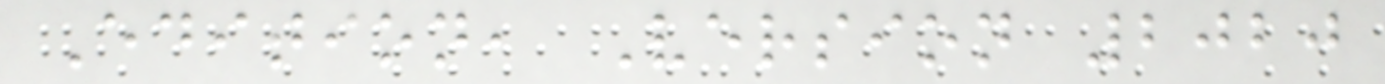Edition, Version 2020
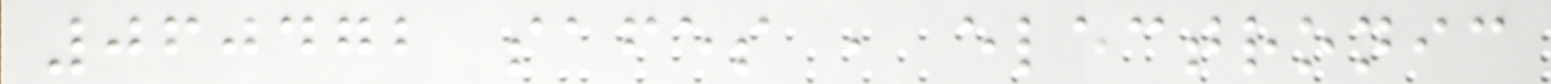060472 safes , electronic
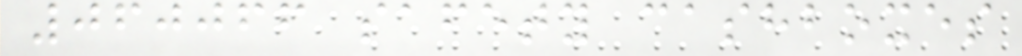060066 safety cashboxes
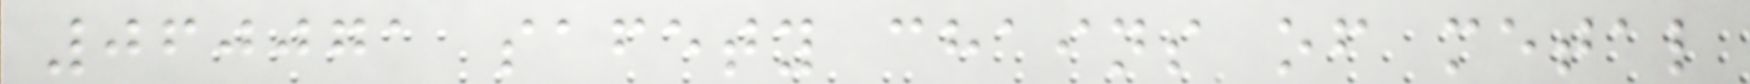060071 safety chains of metal
